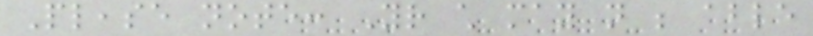Please note: Your child may not be able
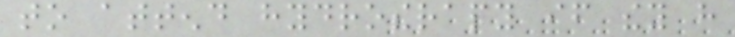to attend hydrotherapy if they have
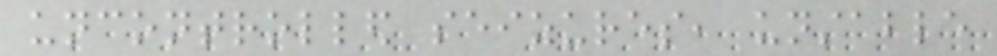uncontrolled seizures, unstable
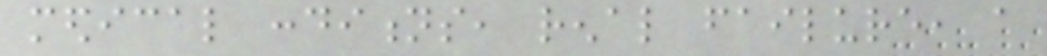medical conditions, renal failure, a
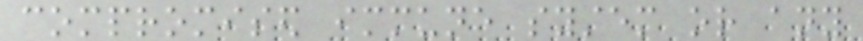compromised immune system or any
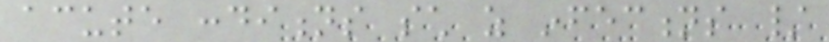acute conditions such as infections /
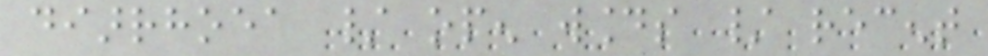diarrhoea / open wounds / recent
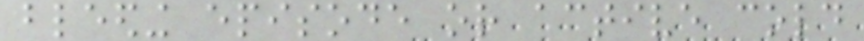bleeding episode or active cold
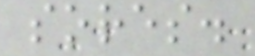sores.
